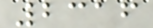2316
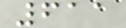611
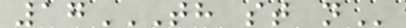17TH ST N
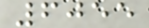6055
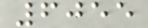6055
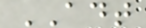ADT
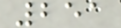251
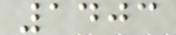1403
